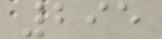295
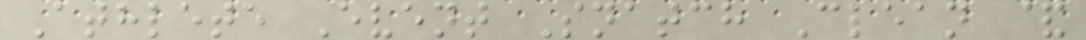Athlete Event Snatch Clean &
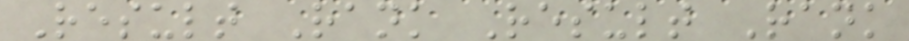Result Rank Result Rank
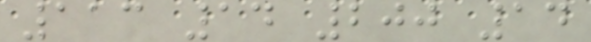113 14 200 14
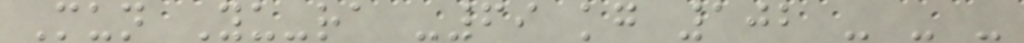Mun Yu-ra -69 kg 102 - - -
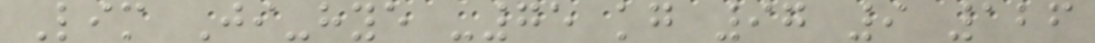Lim Ji-hye -75 kg 97 9 126
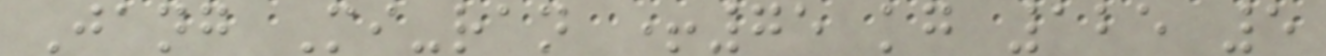Jang Mi-ran +75 kg 125 5
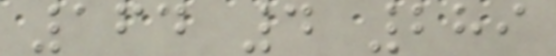164 4 289
